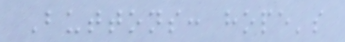Buttons: hope's
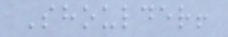Shoulder!
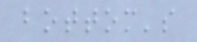bottom's
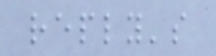reply's
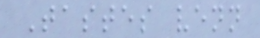Tastes venn
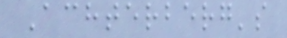Achterberg's
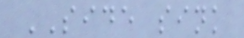SIDE sink
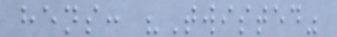hens: "Twisted"
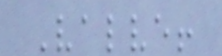Valve!
